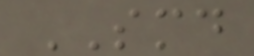SMD
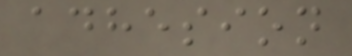adhesion
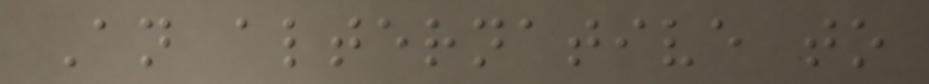An alternative to
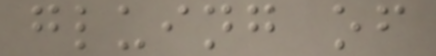gluing of
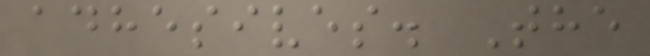adhesives. The
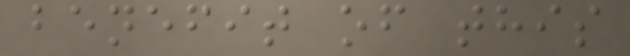benefit of this
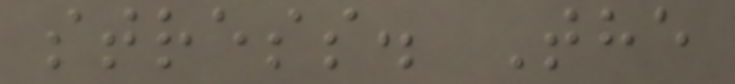stress. The
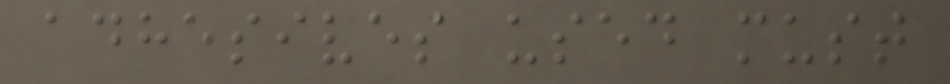adhesives used must
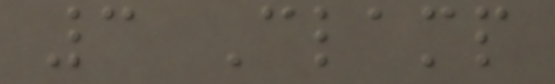3 Clamp
